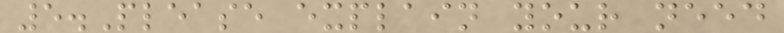5.Please explain your need
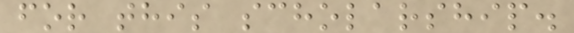for this scholarship.
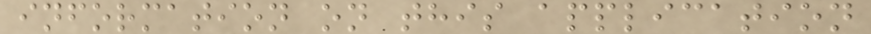information on this application
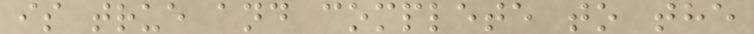is true and complete to the
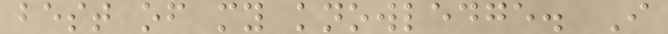best of my knowledge. I
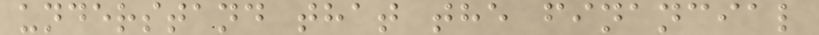understand that the financial
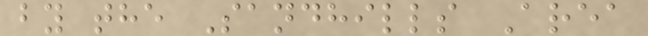by the Sandhills Area
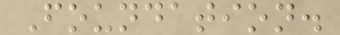Foundation.
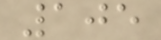105
